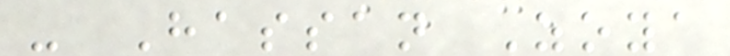- Hassan Zoya
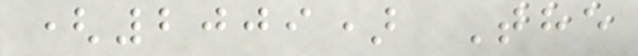(2009) The
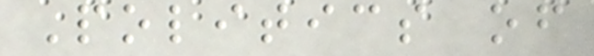Politics of
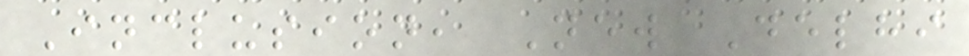Inclusion, New Delhi
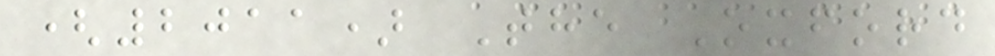(2011) The Oxford
